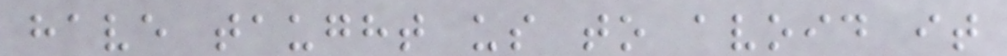have taught us to avoid it
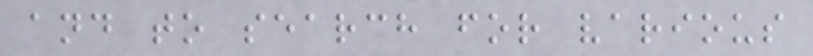and to search for various
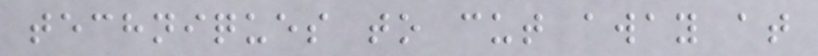techniques to cut away at
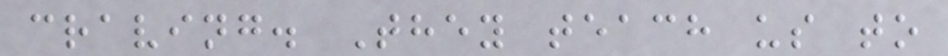craving. They teach us to
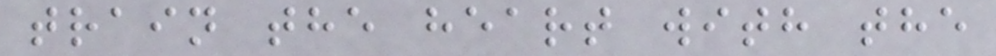train the heart with the
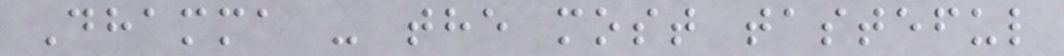Dhamma - the most tasteful
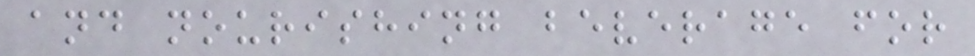and nourishing beverage for
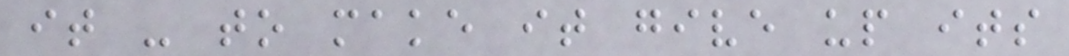it - to make it give up its
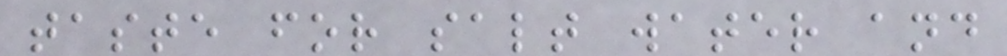taste for salt water and
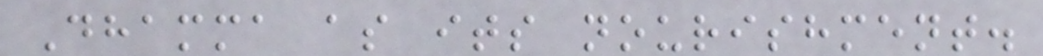Dhamma as its nourishment.
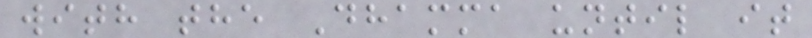with the Dhamma until it
